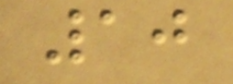10
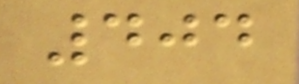404
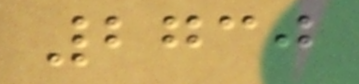2730
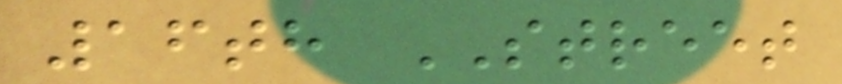16th STREET
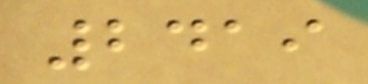2419
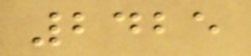2425
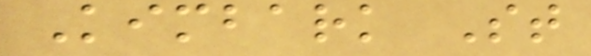Kimbark St
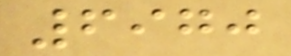6970
